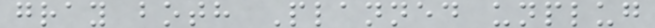gray both Planned unplug
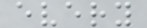every
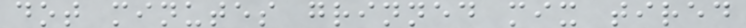dot minutes grinned mix tired
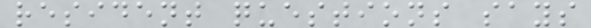resident questions says
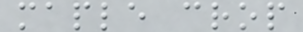maple crop
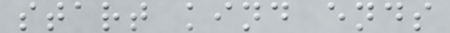start kind ends
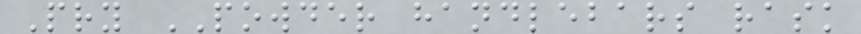Pry POWDER handlebars rask
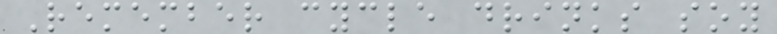Remember cycle drinks soy
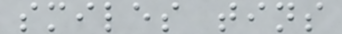smiles tins
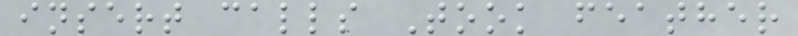insert calls Took feather
